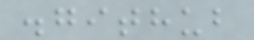.github
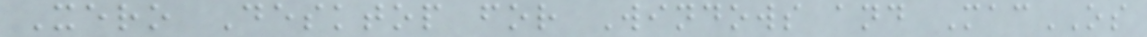Xero Desktop for Windows and MacOS
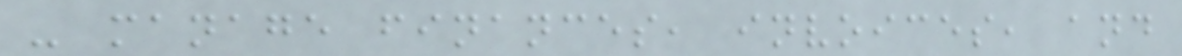- manage finances, invoices, and
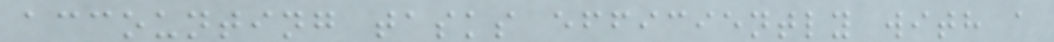accounting tasks efficiently with a
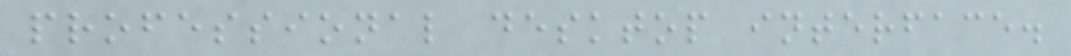professional desktop interface.
